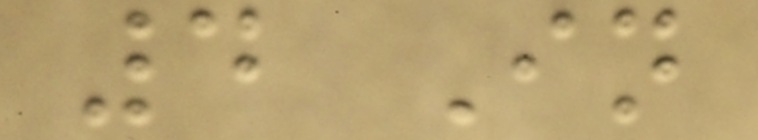4 In
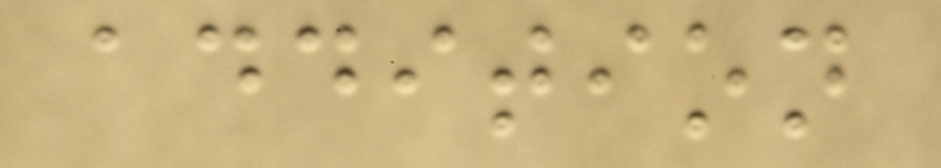addition
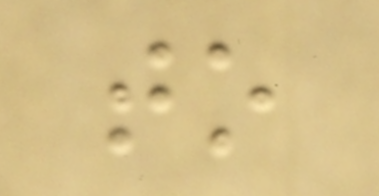to
